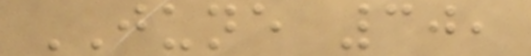JUNE 30,
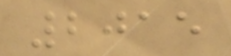2015
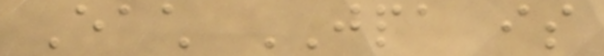Each JPA is
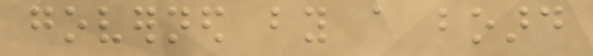governed by a board
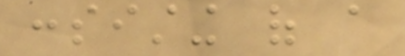consisting of a
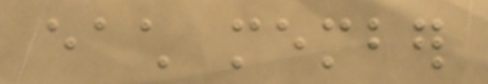each member
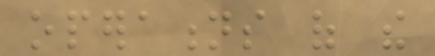operations of the
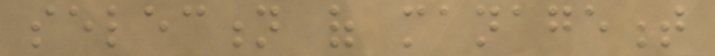selection of management
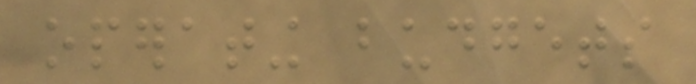operating budgets
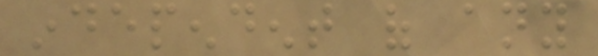independent of any
